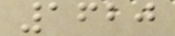1620
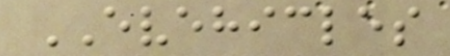EVEHICLES
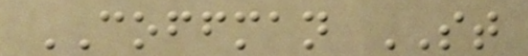COFFMAN ST
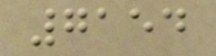7154
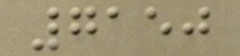7150
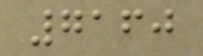7160
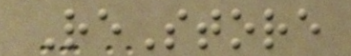ReStore
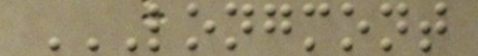LONGMONT
